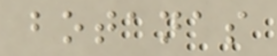botanas
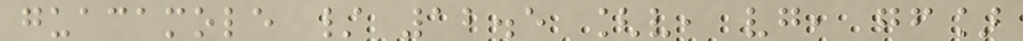guacamole / 12.5 [v, vg, gf]
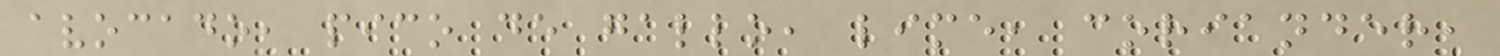avocado, pico de gallo, lime, coriander,
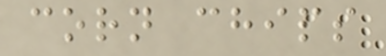corn chips
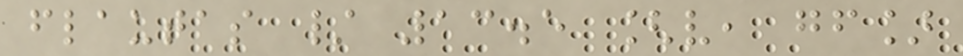flautas / 13.5 [v, gf]
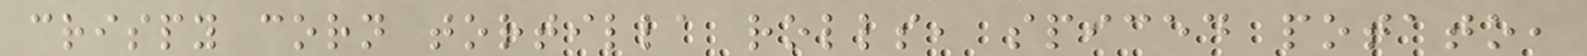crispy corn tortilla rolls, spiced potato,
